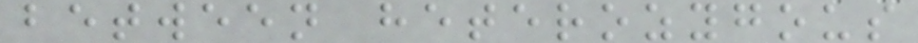between heterozygous
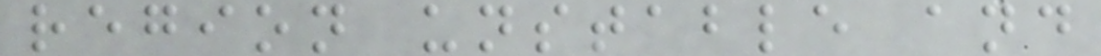region unstable and
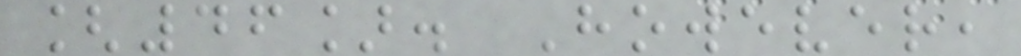[46]. However,
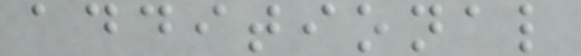additional
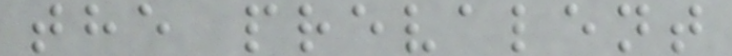the prevalent
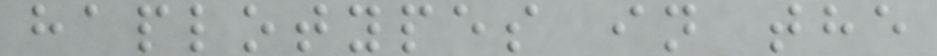haplotypes in the
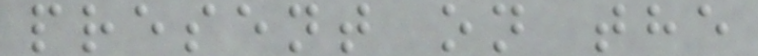present on the
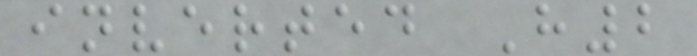inverted H2
